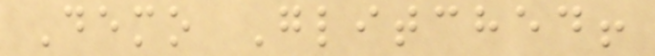Demo Glitched!
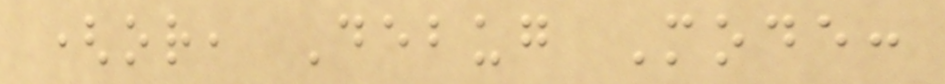(or, Debug Mode:
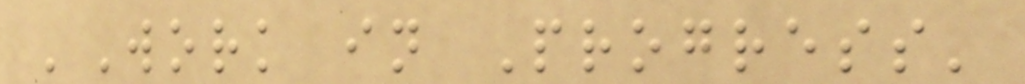'Work in Progress'
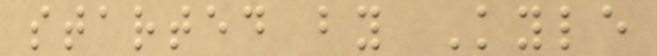started by Kyle
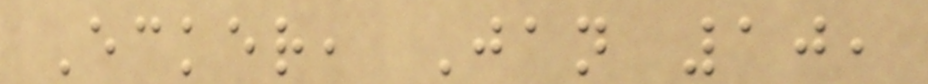Ecker, Jan 10,
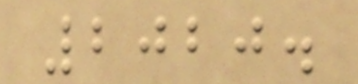2020.
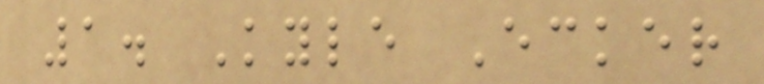1. Kyle Ecker
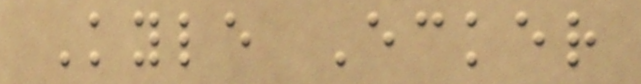Kyle Ecker
